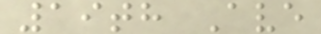19th Ave
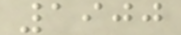1900
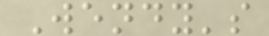Wendy's
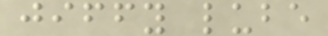jiffy lube
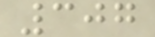307
